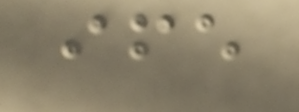ife
